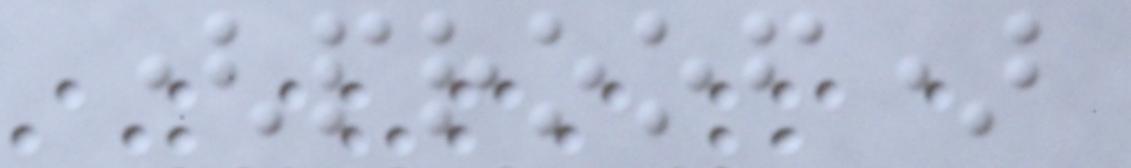(proof)
